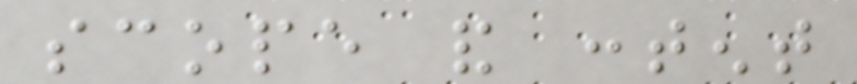scope and content
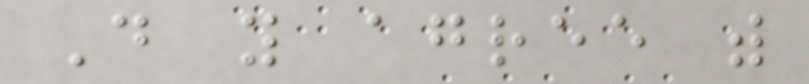Do you agree with
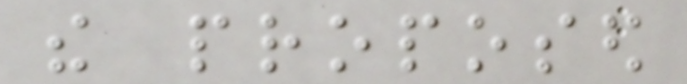the proposed
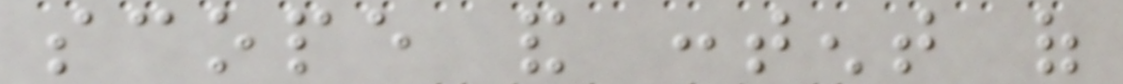scope and content of
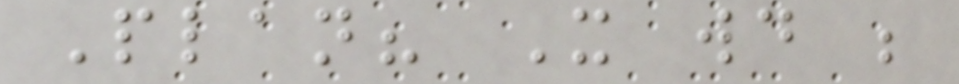Plan? It would be
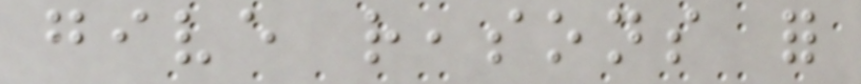give reasons for
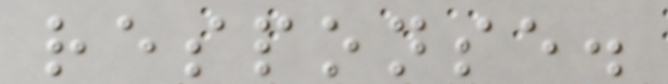response.
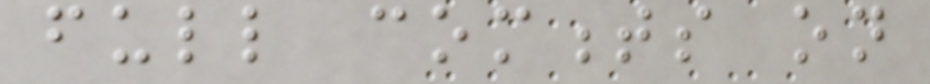full comments on
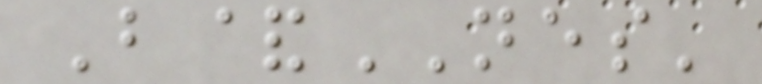B&NES'
